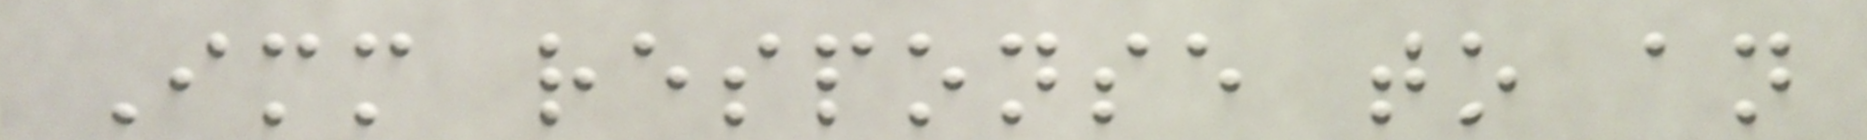Immediate response to an
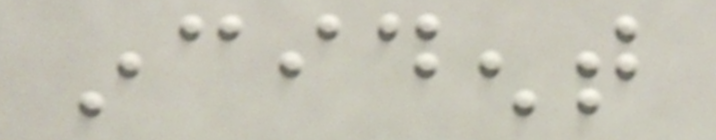incident
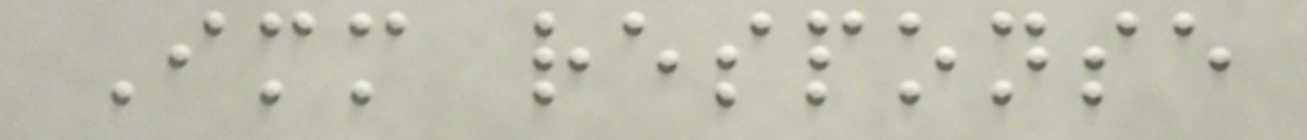Immediate response
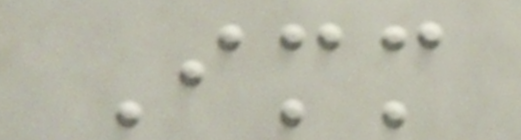Immediate
